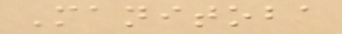Manitoba
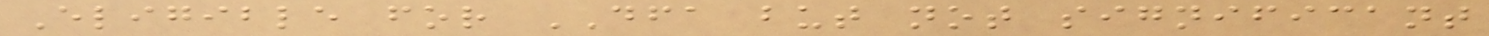Eligible for DFA but not significant
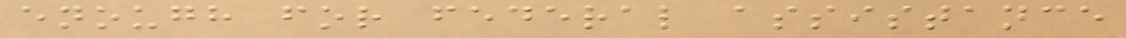enough for federal assistance
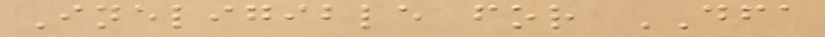Ineligible for DFA
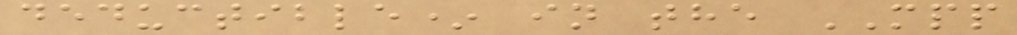deductible* in the MPP
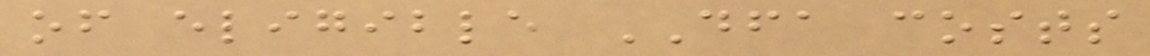of eligible DFA costs
